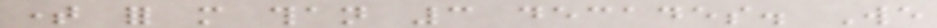time for more than 3 decades. We
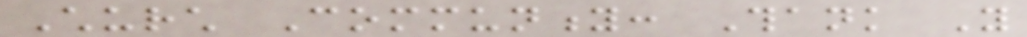Church Community: Thank You
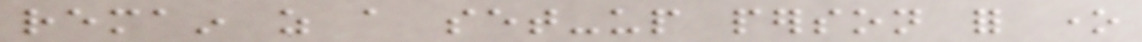remain as a set-up person for one
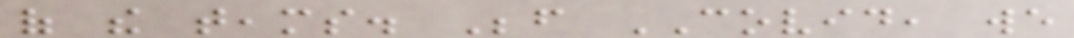of the teams. Before COVID, we
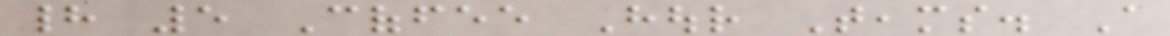had 5 Coffee Hour Teams. A
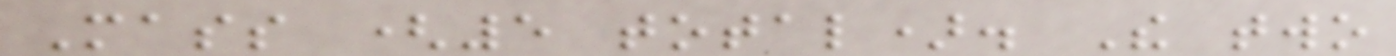Mass (5 total). The two
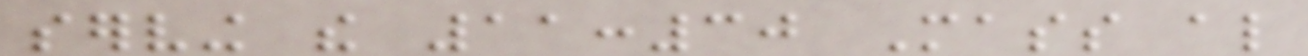serving the 11:30 Mass also
